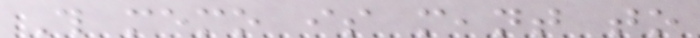This memo is meant to
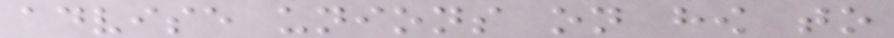advise unions on how to
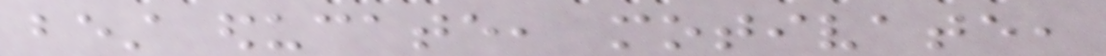best educate, motivate,
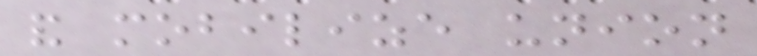and mobilize union
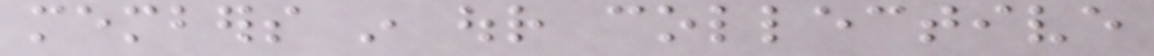members in our collective
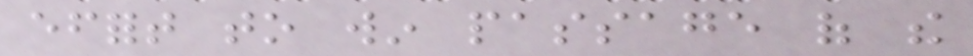effort to win passage of the
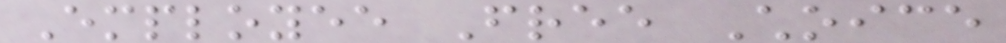Employee Free Choice
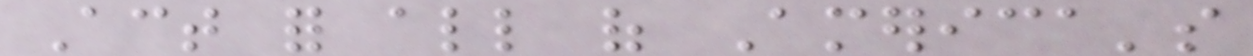Act for all of America's
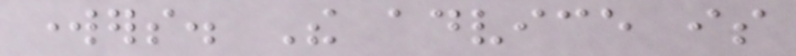workers. The advice is
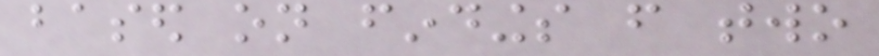based on findings from two
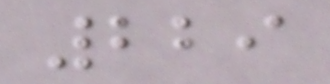229
